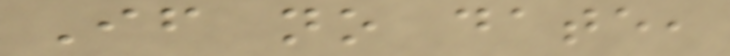If no date,
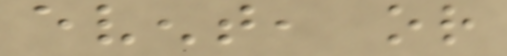event, or
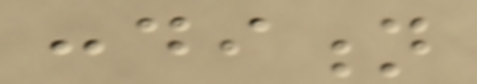condition
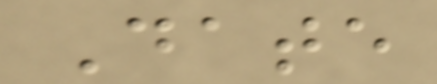Date
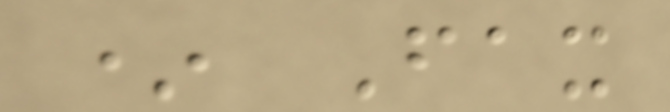* Fax
